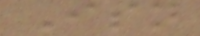Isn
